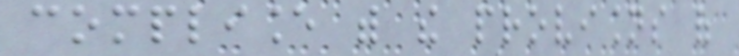compliance with the provisions of
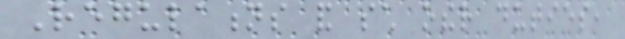Regulations and such other duties,
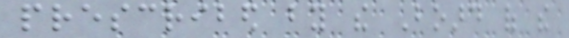prescribed by the Board of the
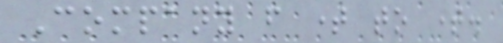Company from time to time.
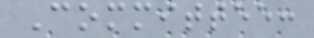Committee:
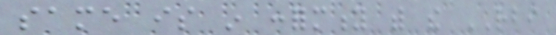same is in conformity with the RBI
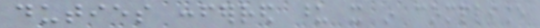duties conferred upon it in compliance
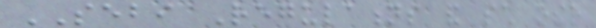SEBI Regulations and such other
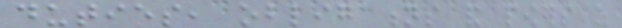duties, obligations and powers as
